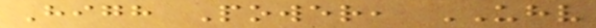High Power, UHV
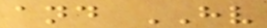and HV
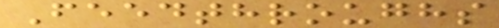Feedthroughs
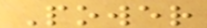Power
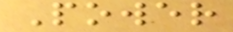Power
